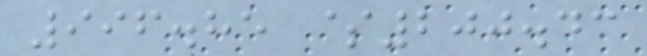996.85 $200.43
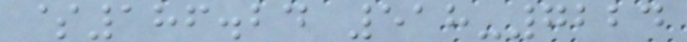$186.24 518-7224
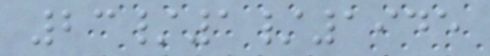23/1/1945
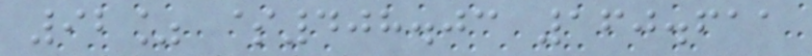92% $408.03 160.611
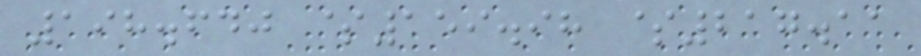198.640 $159.98 $217.11
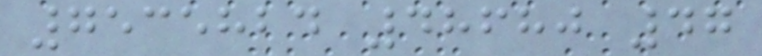7535824 48680 47
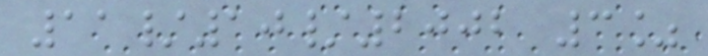11/10/2002 3%
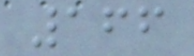166
